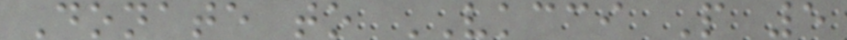Donate to VKCCI P 5
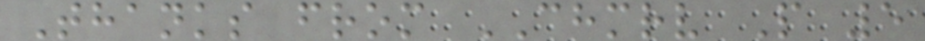Thanks from CHMRV P 5
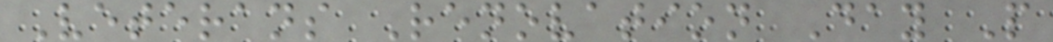Veterans Renovation Day P
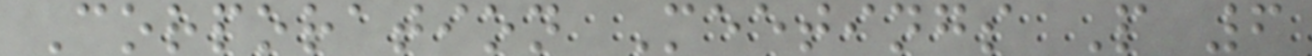Corporation Meetings P 6
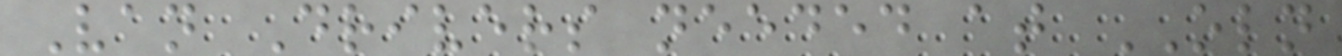Van Drivers needed at OLN
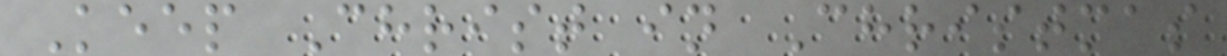Keep Christ in Christmas
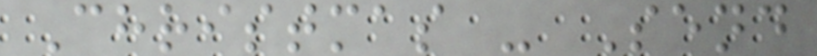Christmas - Send
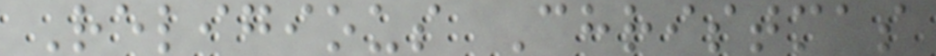Religious Christmas
